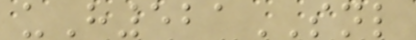uH521SNL
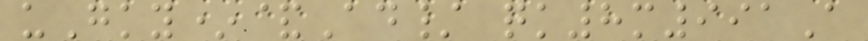uGky*&Ad/ qk8m991A
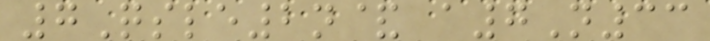7Qsle2n& a7N33
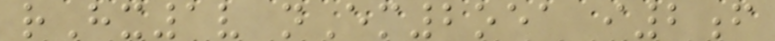rHx1v nEm2oea i2f
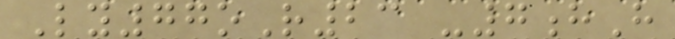Ly77oR23 -7hH
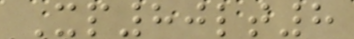Xp80lt8
